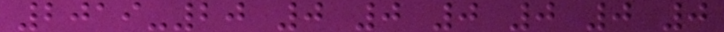2019-20 0 0 0 0 0 0
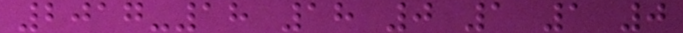2017-18 18 0 1 1 0
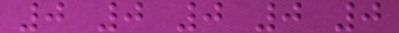0 0 0 0 0
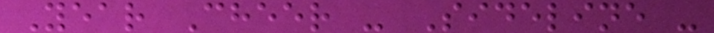Year Cheer - Sideline -
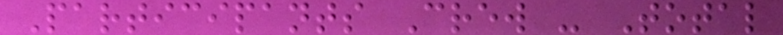Participants Crew - Total
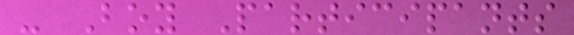- Boy Participants
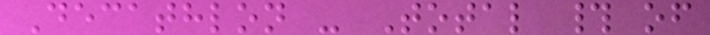Decathlon - Total # of
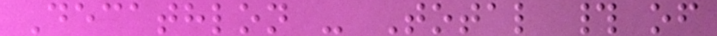Decathlon - Total # of
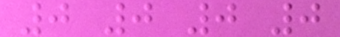0 0 0 0
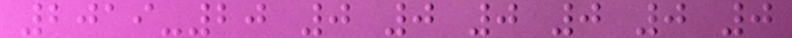2019-20 0 0 0 0 0 0
